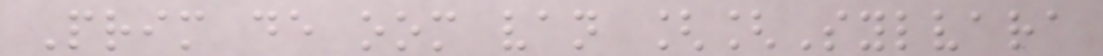Prim de oom van [[Sylvara
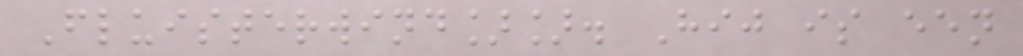Fluisterwind]]. Hij is een
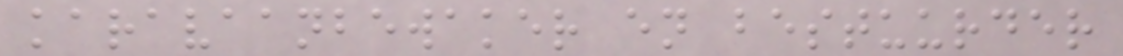karavaanbewaker en bestuurder
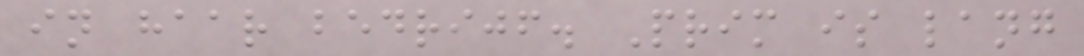in haar bedrijf. Prim is lang
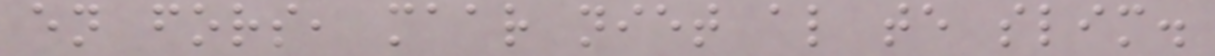en fors, maar niet al te slim.
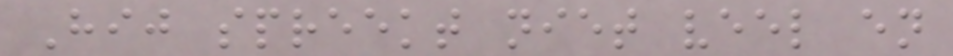Hij spreekt niet veel en
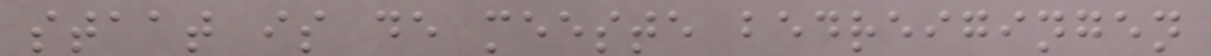staat is de meeste bedreigingen
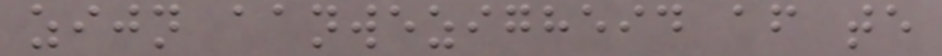zijn aanwezigheid af te
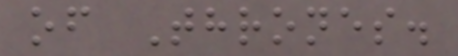of Thrones.
